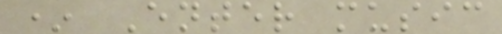* Enter music
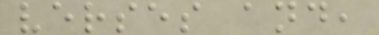verses and,
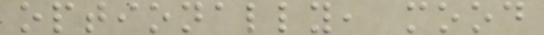optionally, mood
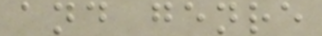and genre
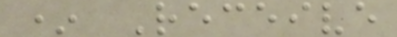* Receive
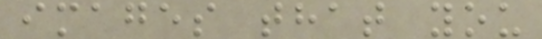images that you
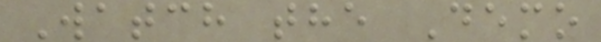Watch the Demo
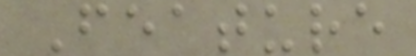Feature
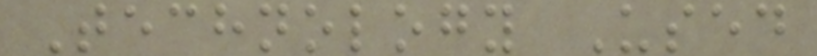Technology Used
